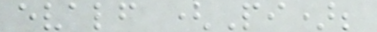evalf (Pi);
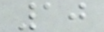10
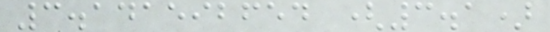3.141592654 (3.1)
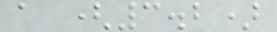a (3.2)
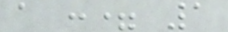a := 1
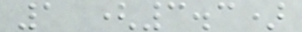1 (3.3)
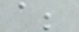a;
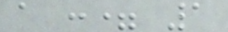a := 1
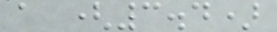a (3.4)
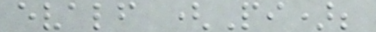evalf (Pi);
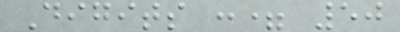Digits := 50
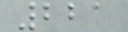221
